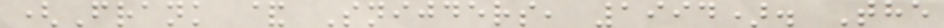(Frank & Snijders, 1994). The
